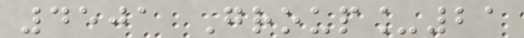4501 Group_21
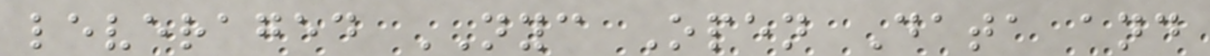leveraged NYC Open Data and
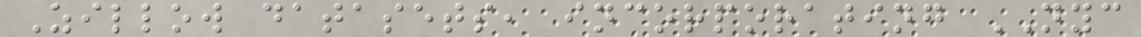Zillow datasets, incorporating NYC
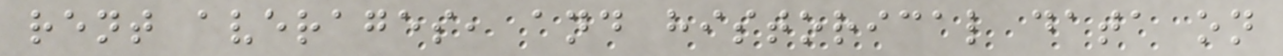rent averages, and historical data on
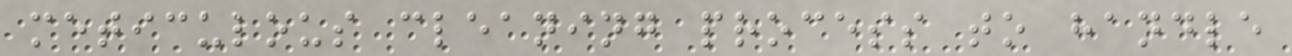meticulous cleaning process to handle
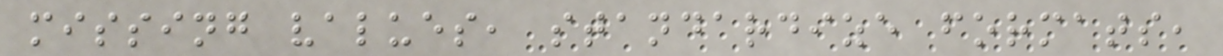missing values, standardize formats,
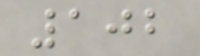102
